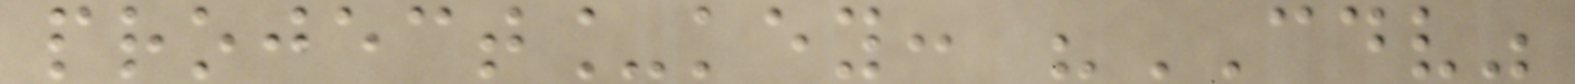project_key: "CDV"
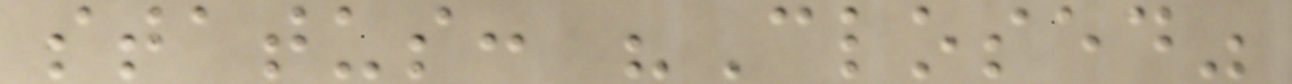status: "Closed"
